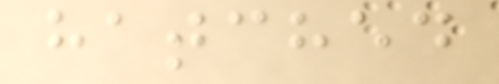hatched
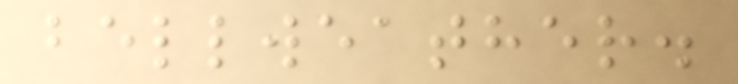bellweather.
